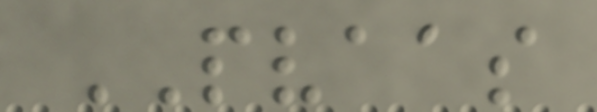PVAAS
